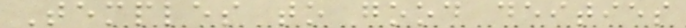Temples to good deities
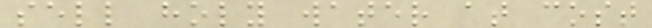sell holy water at cost
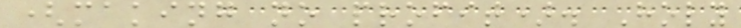(making no profit). Holy
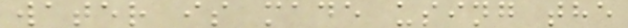water is made using the
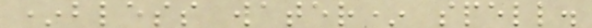*bless water* spell.
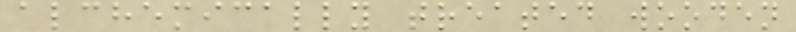alchemically treated wooden
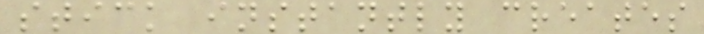stick instantly creates
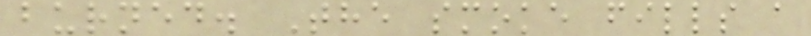burned. The smoke fills a
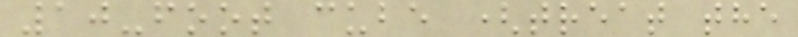10-foot cube (treat the
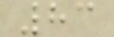83
